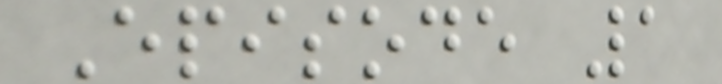Episode 1
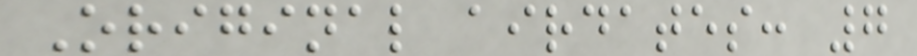Original airdates: 7
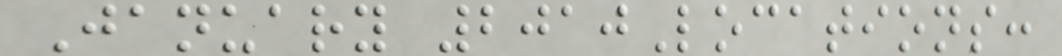January 2010Locations:
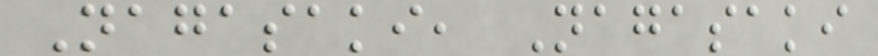Nagasaki, Nagasaki
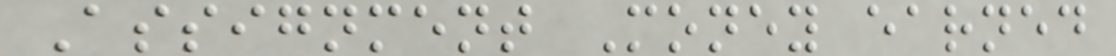Assignment Money earned
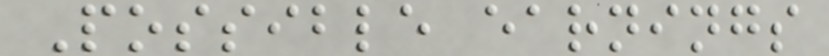Possible earnings
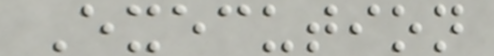Execution
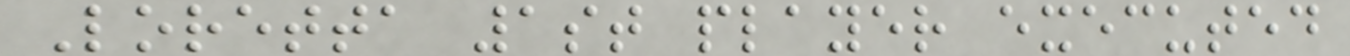Loretta 1st player executed
